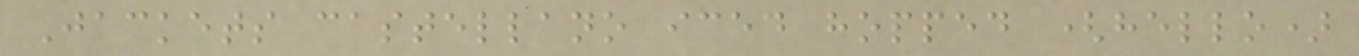Jackets castellano iced hopped (hello)
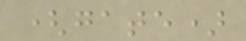(gate)
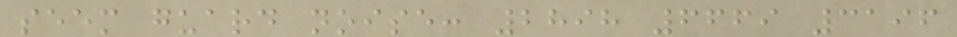seem guard noise: 2898 6669 3196
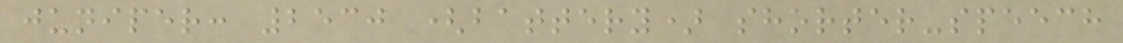juniper: 2530 (battery) shorter-speech
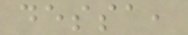dessa,
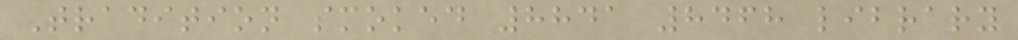Tradition smoked 8841 8468 library
